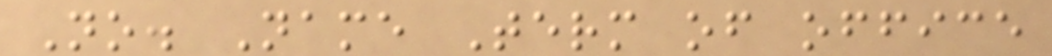No. Name Term of office
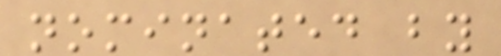nominated by
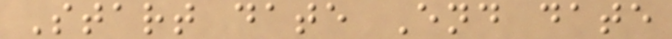Start date End date
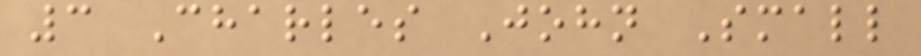3 Charles John Small
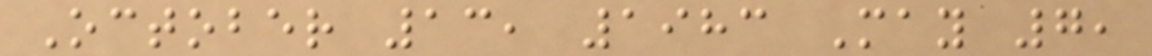October 13, 1983 May 7,
